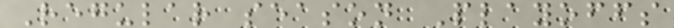Regular season Playoffs
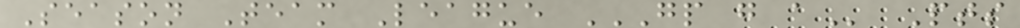Season Team League GP G A Pts
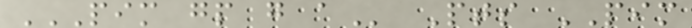PIM GP G A Pts PIM
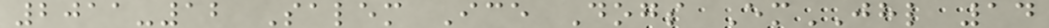2011-12 Salem Ice Dogs EmJHL 14
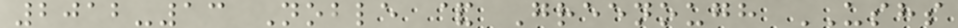2012-13 Noble & Greenough USHS
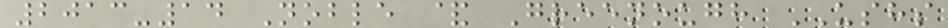2013-14 Noble & Greenough USHS
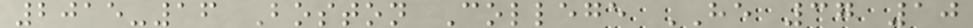2015-16 Boston College HE 37 10
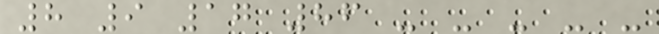8 9 17 86 - - - - -
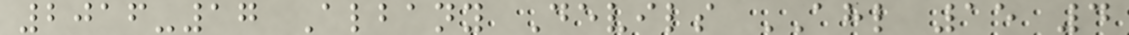2016-17 Albany Devils AHL 15 4
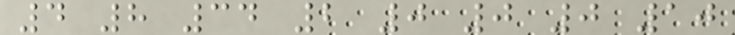4 8 34 2 0 0 0 10
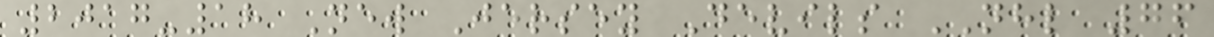2017-18 New Jersey Devils NHL 76
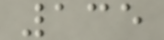135
